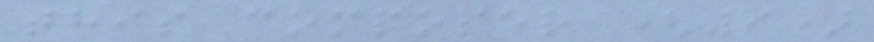this composer (9)
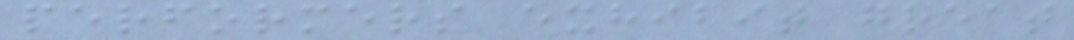performers exhibit great
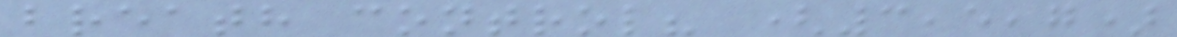breath control? (3,5,7)
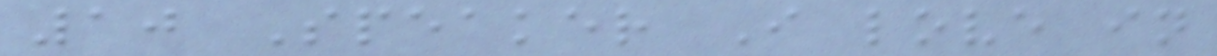10 Speaker I love in
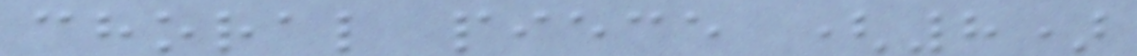choral piece (8)
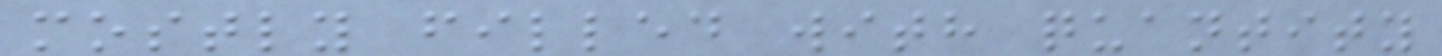mostly filled with quantity
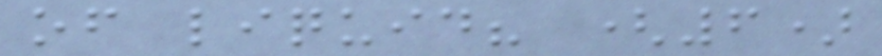of liquid? (6)
